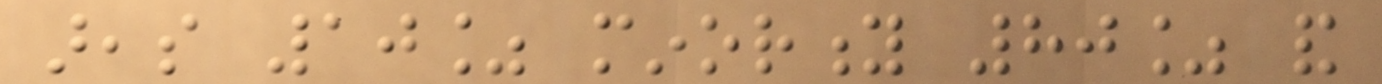areas 10% minority 80% and
